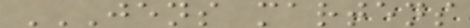JENS MARTENS
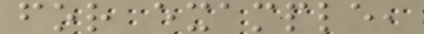for example,
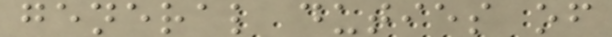general duties of
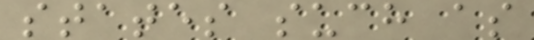states such as
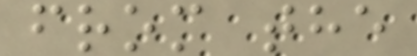from the
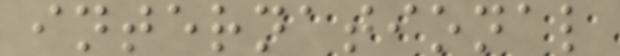international
